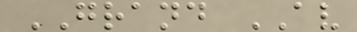GRAND AV
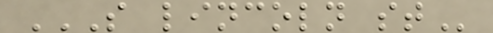S LINCOLN ST
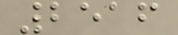2516
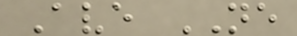Ave NE
